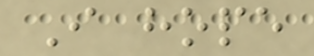I hope
